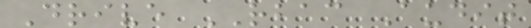Drive RBAC Audit
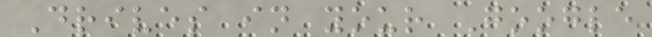Drives in your Google
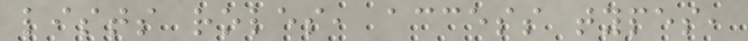lists roles, access types,
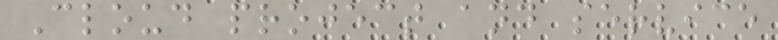Cloud project and service
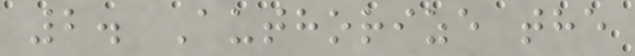2. Authorize the
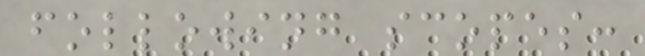following scopes:
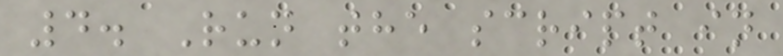4. Run the script in
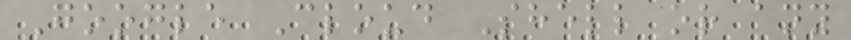Google Cloud Shell or any
